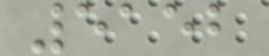5152
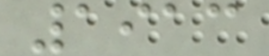1913
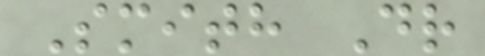Smith Dr
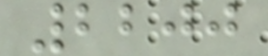2200
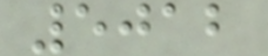5012
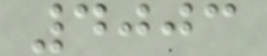4003
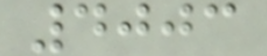4003
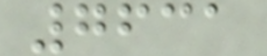7631
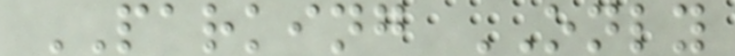PARKING ONLY
